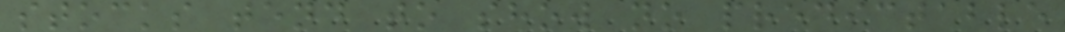stocks tend to show no predictable
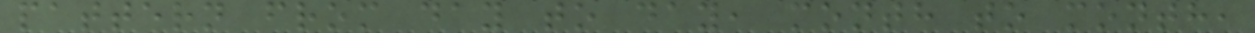pattern from day to day, month to month,
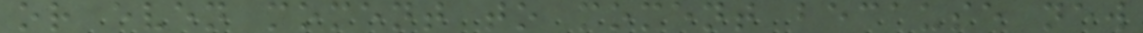or even moment to moment because new
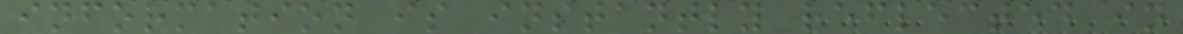information is instantly reflected in
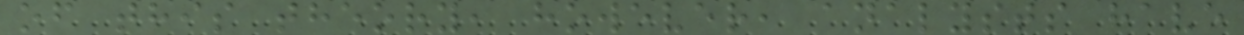of this theory, however, analysts have
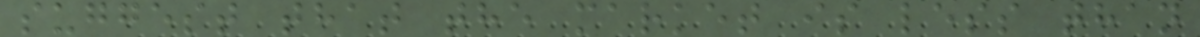suggest that the market is less than
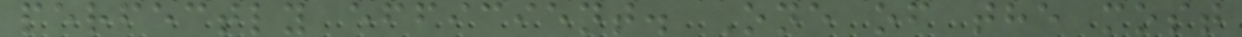perfectly efficient. One of the most
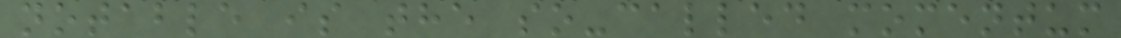notable is the so-called momentum
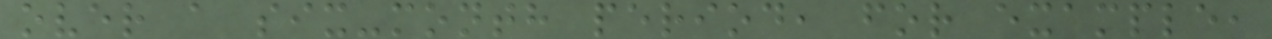over a six-month period, for example,
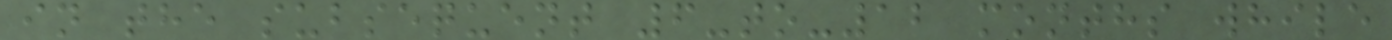in the subsequent 6-to-12 months while
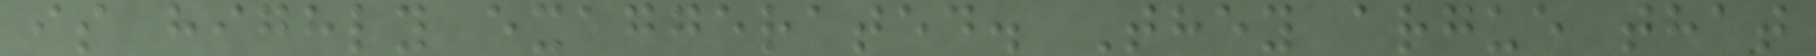is highly exaggerated. They argue that
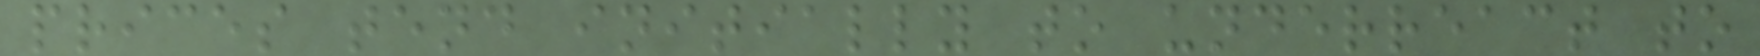prices tend initially to underreact to
